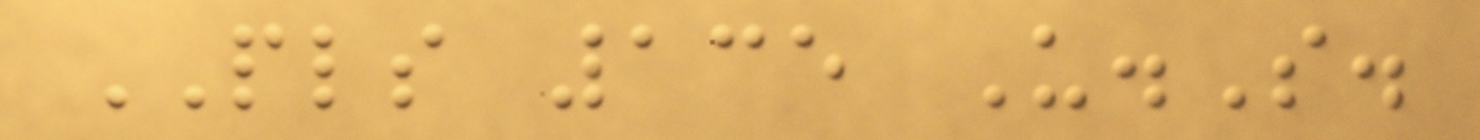PLS 135 U.S.
